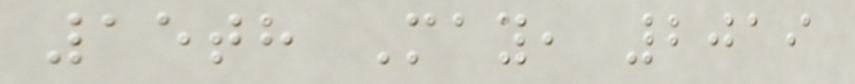15th May, 2019
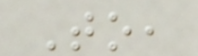To,
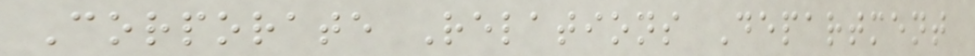Corporate Relations Department
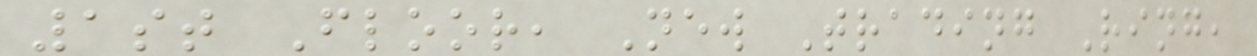1st Floor, New Trading Ring,
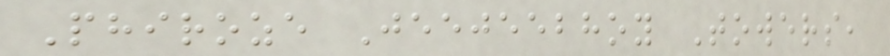Phiroze Jeejeebhoy Towers,
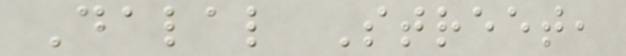Dalal Street,
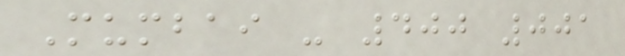Mumbai - 400 001
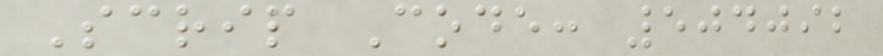Scrip Code: 504092
